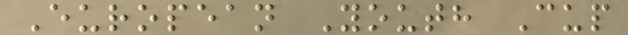European Youth Cup
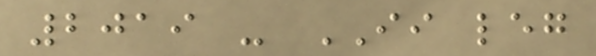2019 - II leg
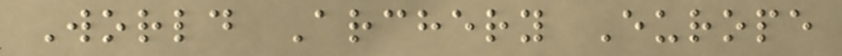World Archery Europe
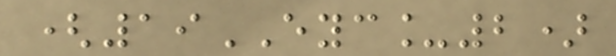(19EYC_2)
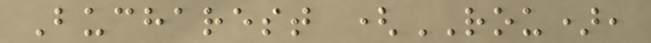Bucharest (ROU),
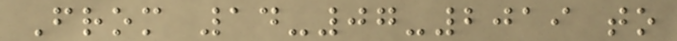From 14-07-2019 to
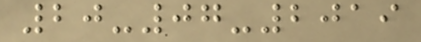20-07-2019
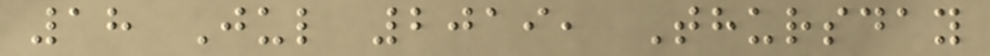18 Jul 2019, Thursday
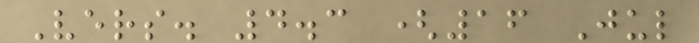Vers. 4.3 (16 Jul
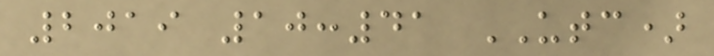2019 10:41 UTC)
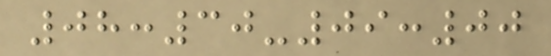08:30-09:00
